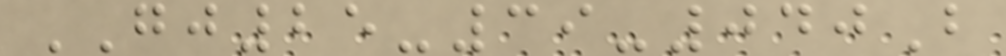GJ25-39-040B
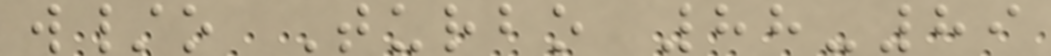w/o Turbo 88-89
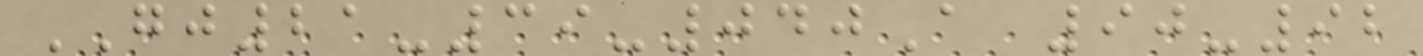GJ21-39-040A 90-92
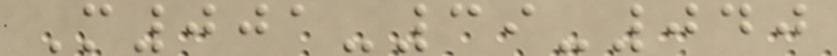M001-39-040
